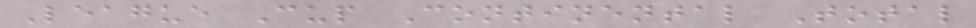League Cup Continental Total
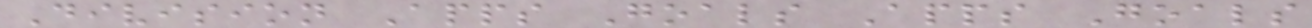Division Apps Goals Apps Goals
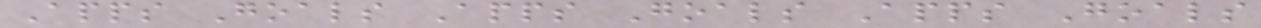Apps Goals Apps Goals Apps Goals
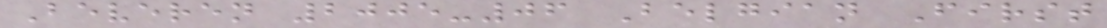Beveren 2005-06 Belgian First
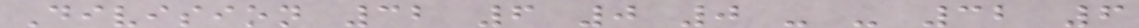Division 32 6 0 0 - - 32 6
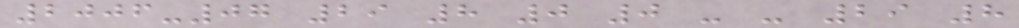2006-07 29 8 0 0 - - 29 8
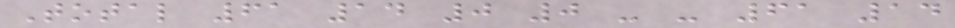Total 61 14 0 0 - - 61 14
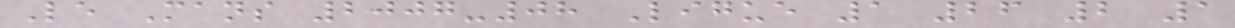Le Mans 2007-08 Ligue 1 26 2 1
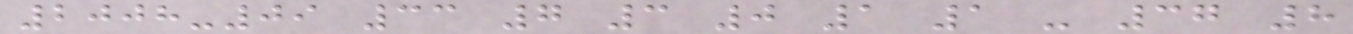2008-09 33 7 3 0 1 1 - 37 8
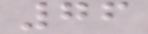76
